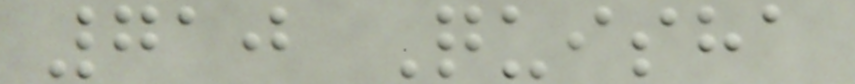710 Quisha
